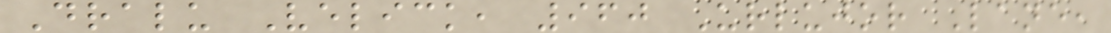Dralu Velick, 960 Urlujor Lane,
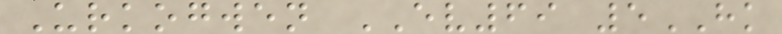Urkogwen EV69 5HK
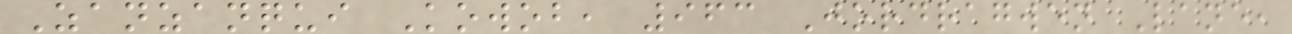Zanzanqui Kowob, 963 Jordragwen Lane,
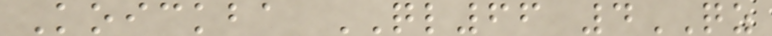Koickba QL66 4QZ
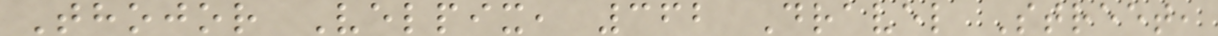Thojor Velpix, 362 Dravel Street,
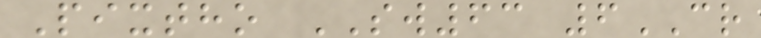Pixtho SW63 6CR
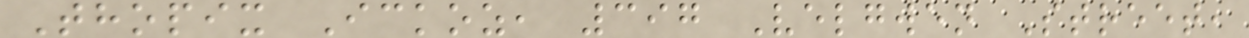Thopix Ickoz, 397 Velgwen Street,
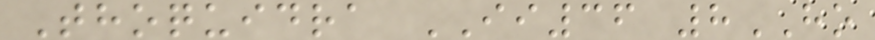Thoquidra II36 8HO
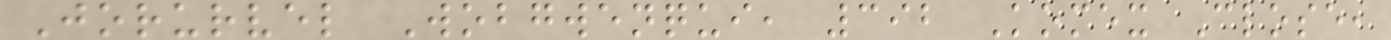Jorurvel Wobgwenqui, 392 Komex Close,
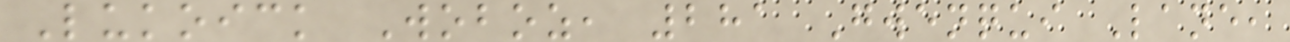Lukoick Woboz, 281 Gwenqui Lane,
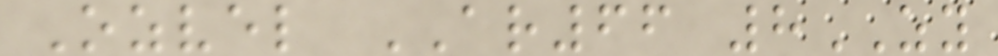Ozvel AR66 8ZY
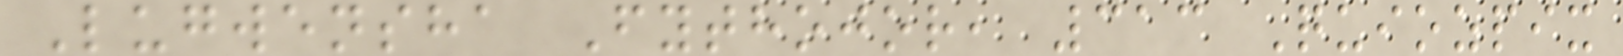Lugwensha Fythojor, 313 Quiozpix
